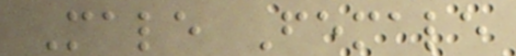Male Female
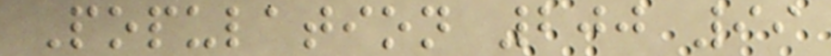Population 200 99
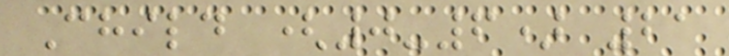Child (0-6) 21
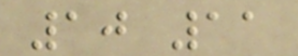10 11
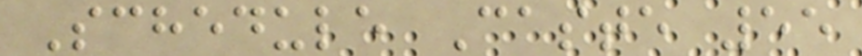Schedule Caste 55
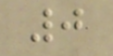0
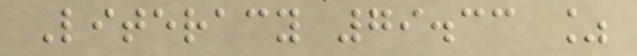Literacy 79.33 %
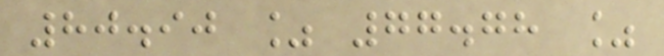80.90 % 77.78 %
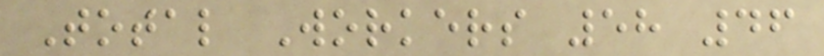Total Workers 58 46
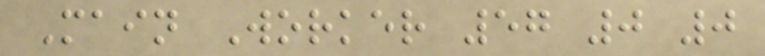Main Worker 57 0 0
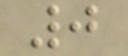0
